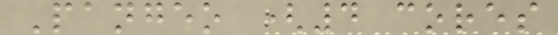Pangeo (4 cores
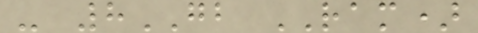- 8GB RAM)
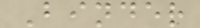Binder
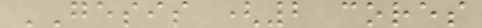GESIS (2 cores
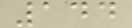144
